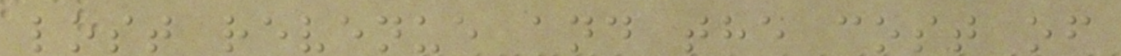lost revenue and the cost of
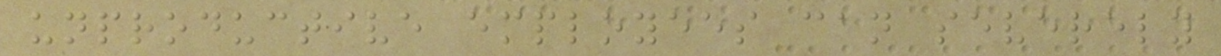unproductive employees can severely
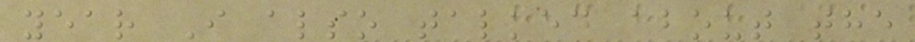year I also talked about the
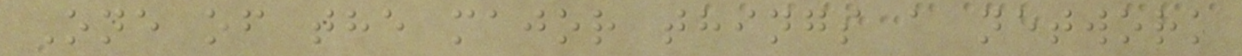One of the major things a network
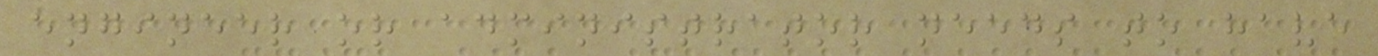engineer or administrator needs to have
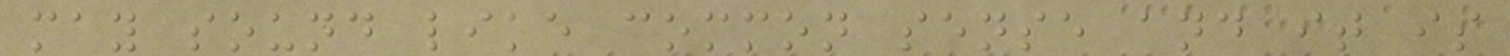may sound like common sense and it is
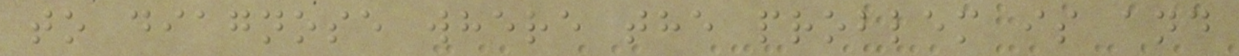to diagnose where the problem is and
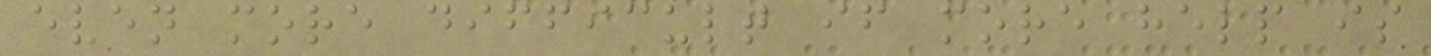even more difficult if more help is
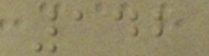142
